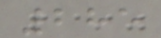285
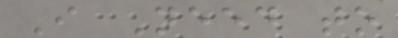I Need to
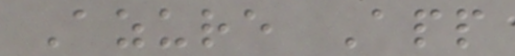Azure App
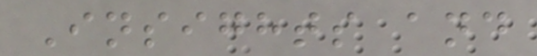Insights and
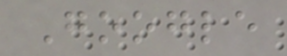Google
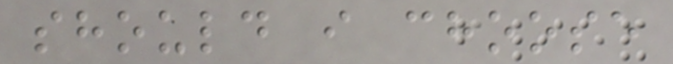should i choose
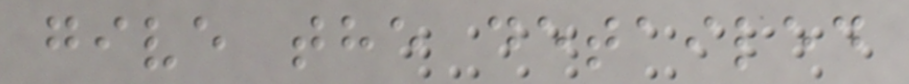give the detailed
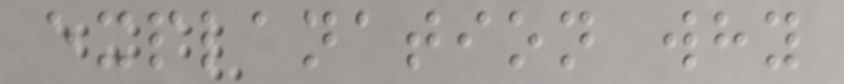explanation why
